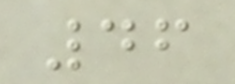46
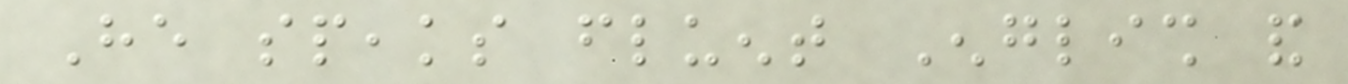He speaks fluent English and
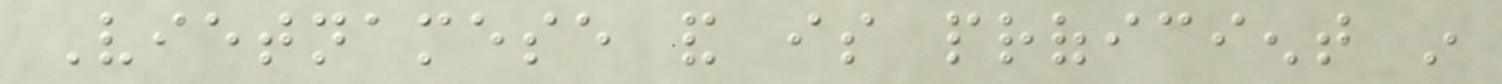Vietnamese and is proficient in
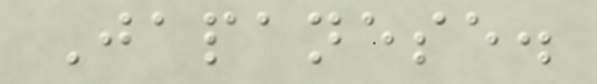Japanese.
